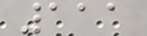111
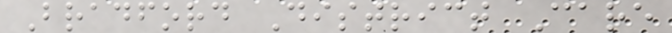Bradford District Care
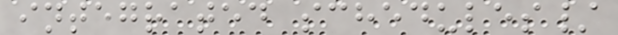integrated schedules/
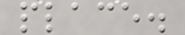place.
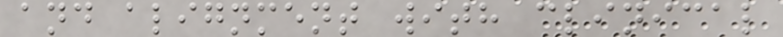and alignment with clinical
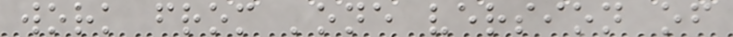work from 'one version of
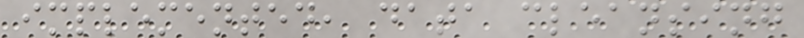implemented, data cleansing
